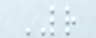LR
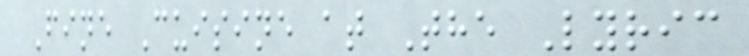Fine Cuisine at The Lyric
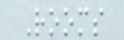Rooms
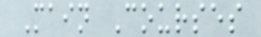Main Courses
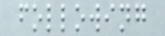following
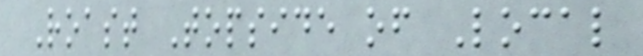Roast Topside of Local
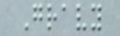Gravy
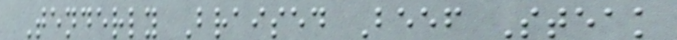Tenderly Braised Beef Steak
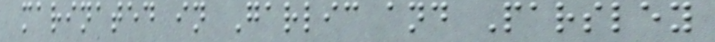marinated in Garlic and Parsley
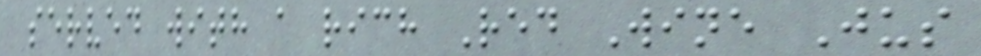served with a rich Red Wine Jus
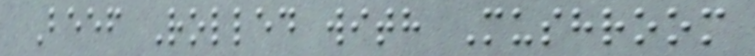Beef Rolled with Mushroom
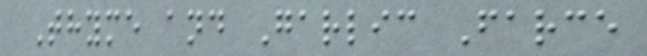Thyme and Garlic Farce
